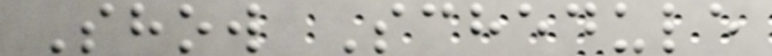Show Schedule
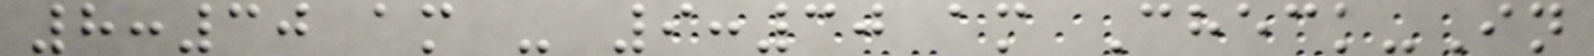8:30 am - 9:30 am Check-In
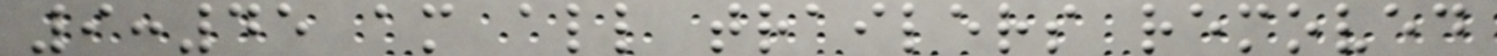9:45 am all trailers removed
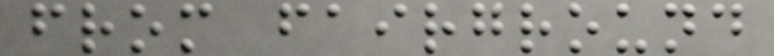from fairground
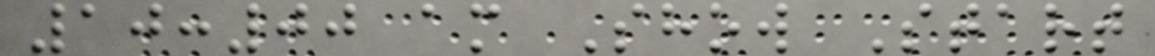10:00 am Show Start
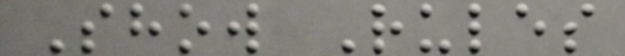Show Rules
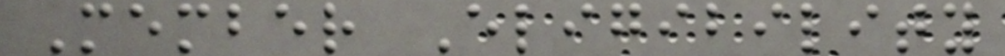Member Eligibility
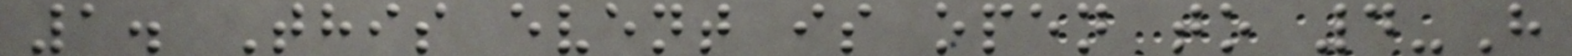1. This event is open to 4-H
